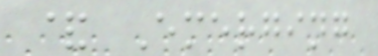& Emerging
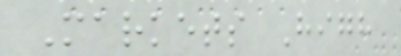Markets High
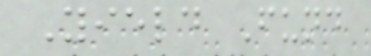Yield Fund
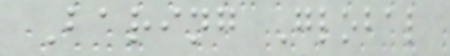Baring Global
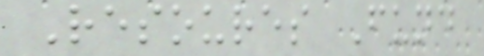Resoures Fund
